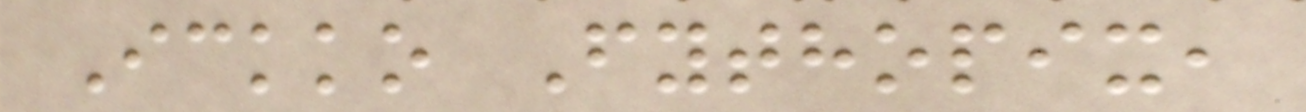Ickko Fythopix,
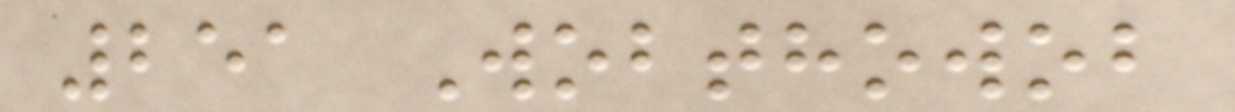251 Wobthowob
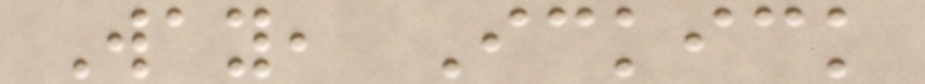Way, Ickick
